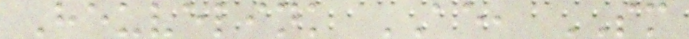Heuvelink AE, SM
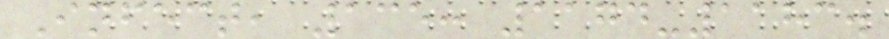Infect, 135: 1174-1183.
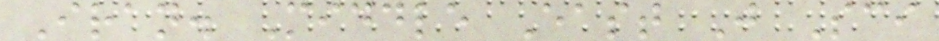Iran. Middle East J Sci
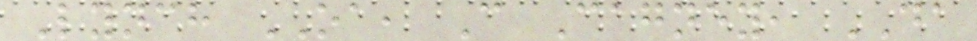Lynch OA, C Cagney, DA
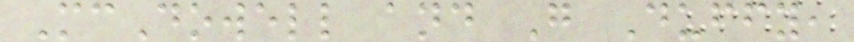McDowell and G Duffy,
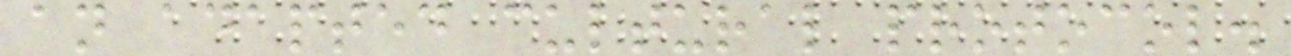an adapted cultural protocol.
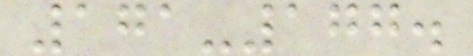171-177.
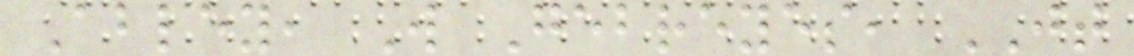Abley, W Gebreyes, JT
